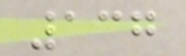137
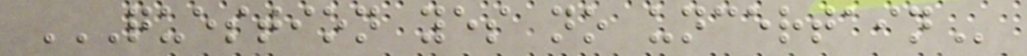QUESTION YES NO UNCERTAIN
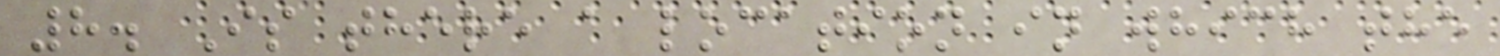8. Is there a location in which the
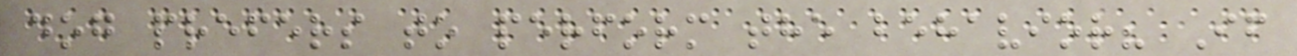dog prefers to perform the behavior? If
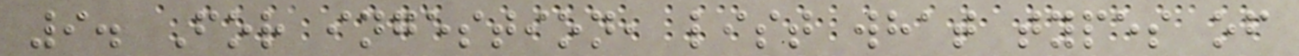9. For ingestion, list what types of
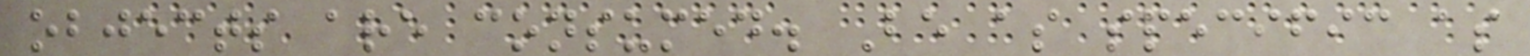objects are consumed. Be as specific as
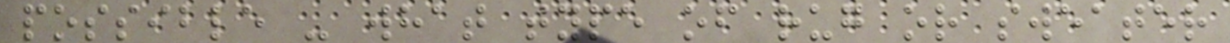possible - what type of rug or sweater
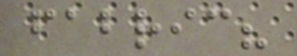fabric?
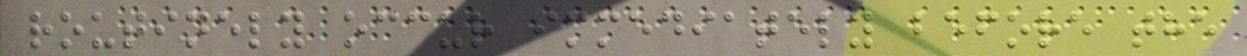routinely occur immediately before the
